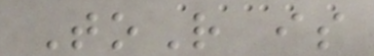ToR is
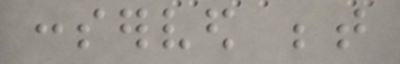conserved between
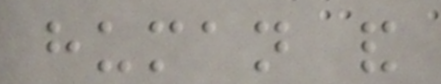human and
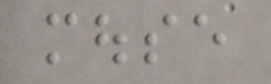mouse
